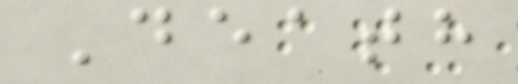Death
